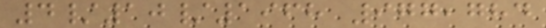4/10/1968 977,784
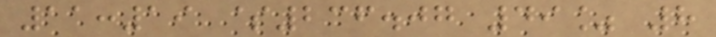11:19 $236.07 49% 8
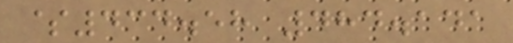$434.58 484.141
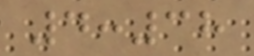4:38
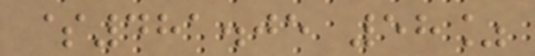$481.05 58%
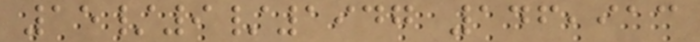15/9/1947 146,913
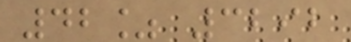42% 3292
